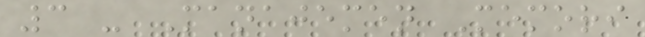3 - Manajemen Memori
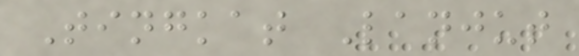Tingkat Lanjut
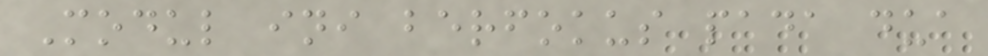Modul ini berfokus pada dua
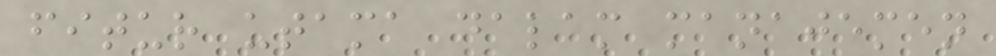fitur utama dalam manajemen
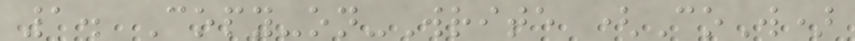1. Copy-on-Write (CoW)
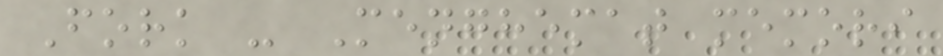Fork - Menghemat memori
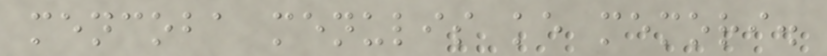mencoba menulis ke memori.
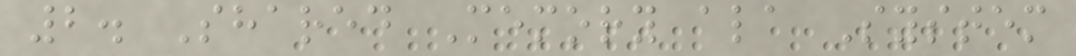2. Shared Memory ala System
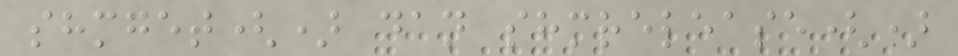shmget() dan shmrelease()
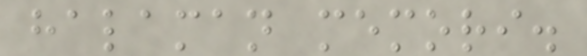halaman memori.
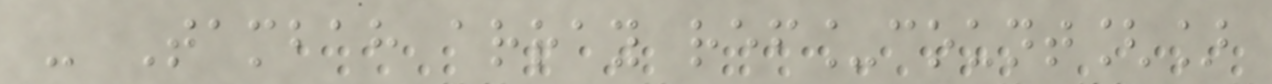- Tambah array ref_count[]
